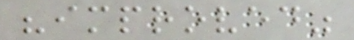"improved"
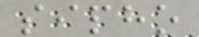sipho
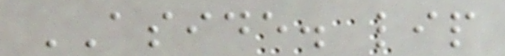ASIDE. lip
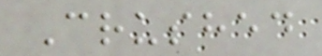Crushed
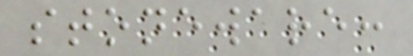stoneware:
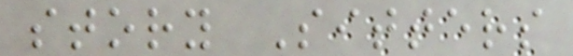story Sitters
